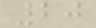20
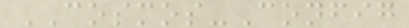COSMOS-Config
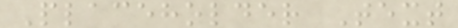Placeholder Text
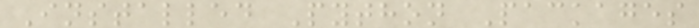Installed Python Packages
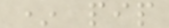* pip
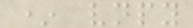* vnpy
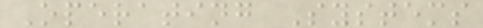Operating Systems
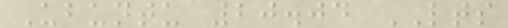Ubuntu 20.04 LTS
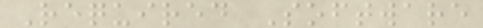Required Software
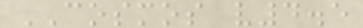COSMOS v4.5
